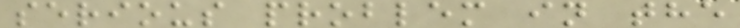serious problem in the
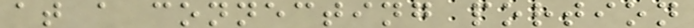at a connecting portion
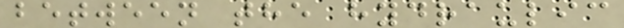between the hydraulic
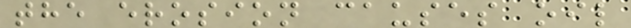the erosion causes oil
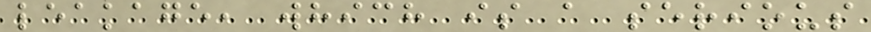leakage, which is a serious
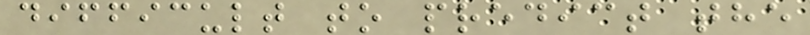difficult to predict the
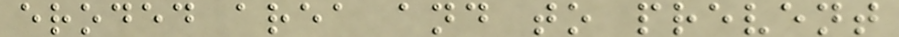eroded area and to prevent
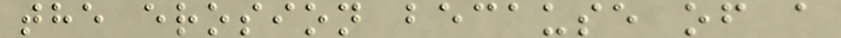the erosion because of a
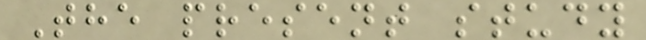The present study
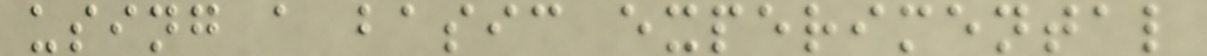using a basic experimental
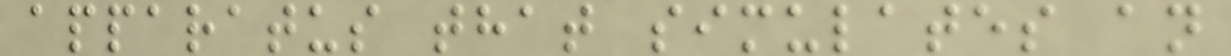apparatus that simulates an
